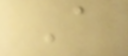A
